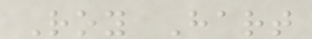Roy Hart
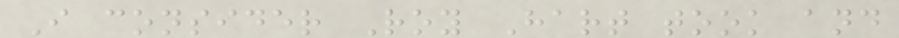I consider Roy Hart took and
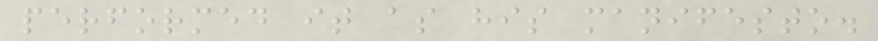performed it as his manifesto.
